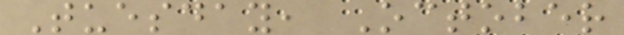Tuesday, October
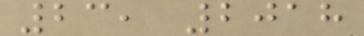23, 2018
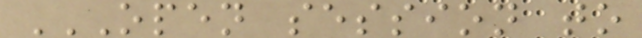OPEN SESSION TO
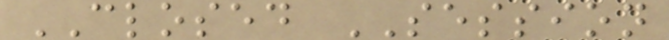CLOSED SESSION
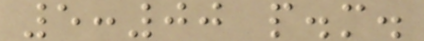5:00 p.m.
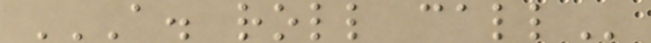A. ROLL CALL
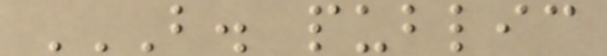B. PUBLIC
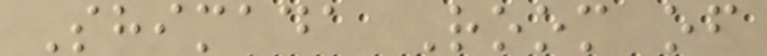Shimada Room of
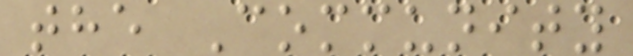the Community
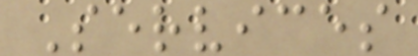Services
